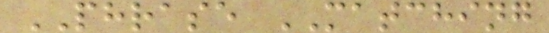PHRASE MATCHING
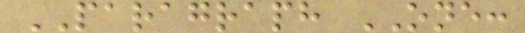PARAGRAPH ONE:
